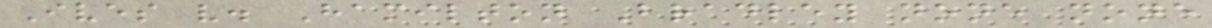Ives v. Hamilton Bradley none none
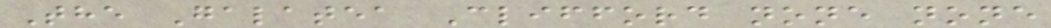The Galatea Clifford none none
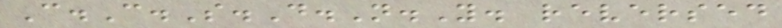C.C.S.D.N.Y. reversed
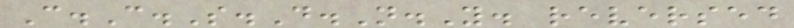C.C.S.D.N.Y. reversed
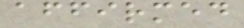affirmed
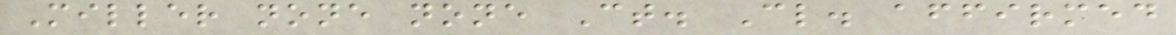Miller none none Ct. Cl. affirmed
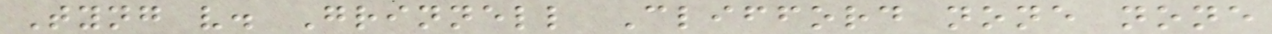Tyng v. Grinnell Clifford none none
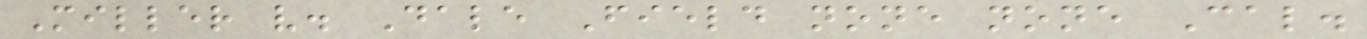Miller v. Dale Field none none Cal.
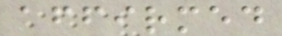affirmed
